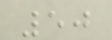50
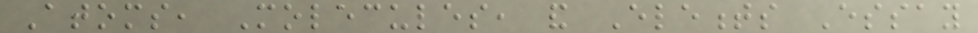Atoms, Molecules, and Elements Essay
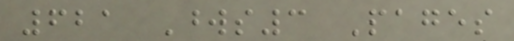621 Words3 Pages
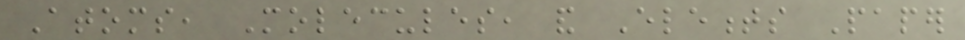Atoms, Molecules, and Elements Paper
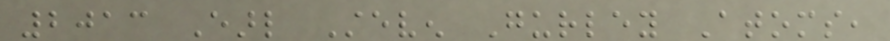2013 Earl Steven Gurley Atoms,
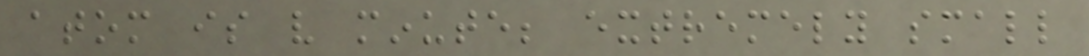atom is very minute; extremely small
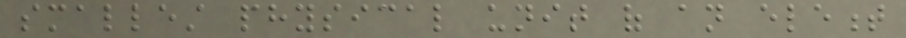smallest physical unit of an element
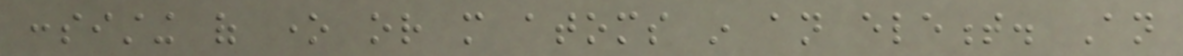consisting of one or more atoms in an element. An
